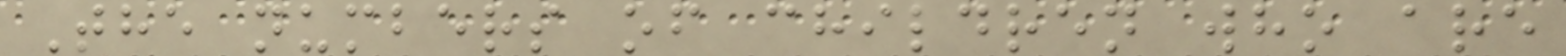The numbers of children who are
